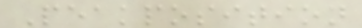Peakposition
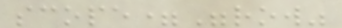scope="row"
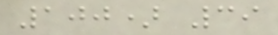100) 39
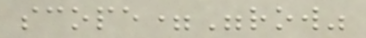scope="row"
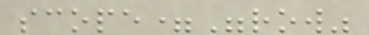scope="row"
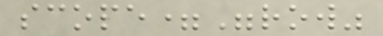scope="row"
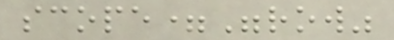scope="row"
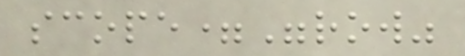scope="row"
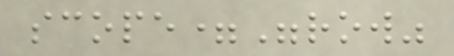scope="row"
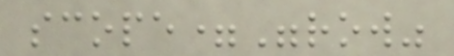scope="row"
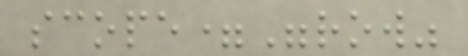scope="row"
